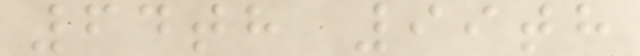64th 99th
